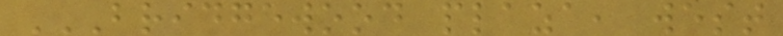BRIDGEWOOD PLAZA, WEST
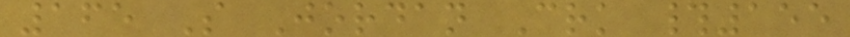165 S Jordan Crk #155
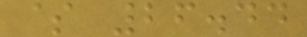$ 26.44
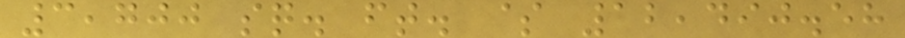3,700 sq. ft. $ 12,490.58
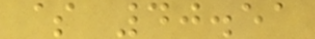$ 40.51
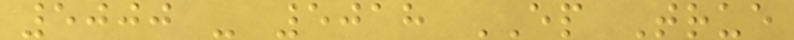5000 - 5018 EP True
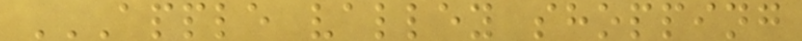APPLE VALLEY SHOPPING
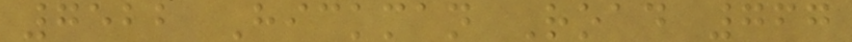7522 Hickman Road 767
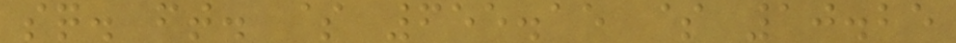sq. ft. $ 655.15 $ 10.25
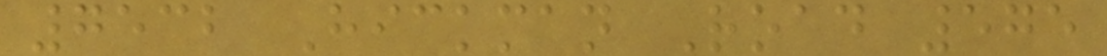7532 Hickman Road 575
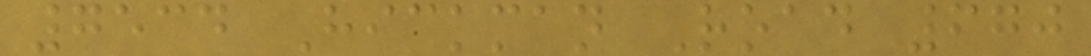7534 Hickman Road 670
